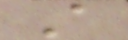A
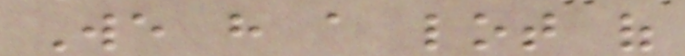We have a lot of
